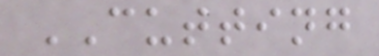CUTTING
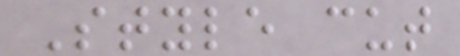Style cut
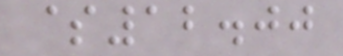$12.00
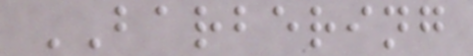BARBERING
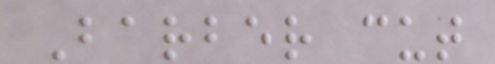Barber cut
